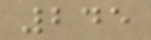245
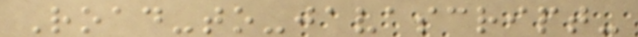Road-to-javascript-
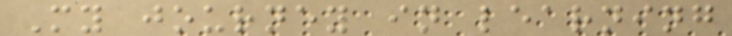My journey in learning
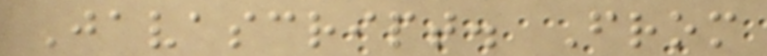Javascript. From
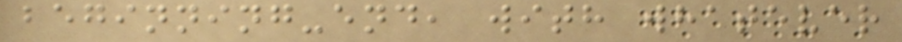beginning-end, with whatever
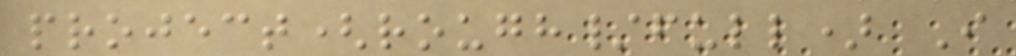project(rough/full) I
